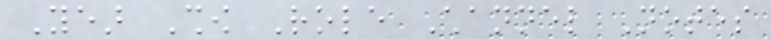Year Show Role Channel Notes
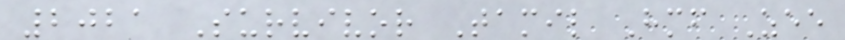2021 Survivor Tamil Himself Zee
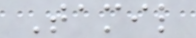Tamil
